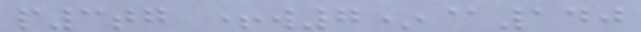p3tg +w7*@140
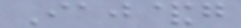Iaj&g
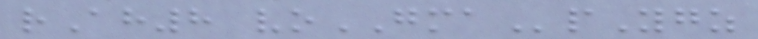rAh8 voGMApYgz
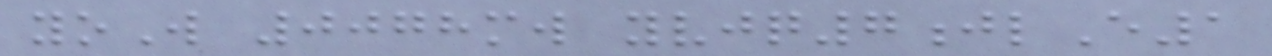yoW 0078mw yvjq7jlE1
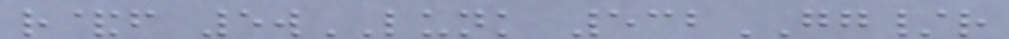r&f 5wLUNK 532GG/r
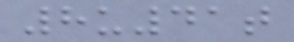8u41t
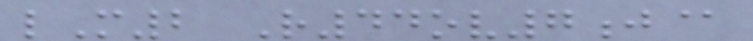lM2 R44ov7j@
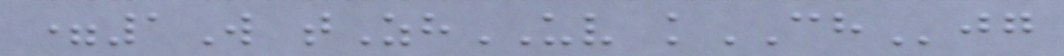=1W tZhUV kCHjg
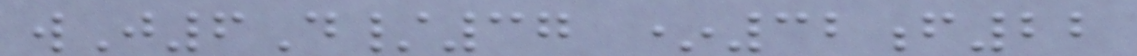wJ6D/37 *32f22
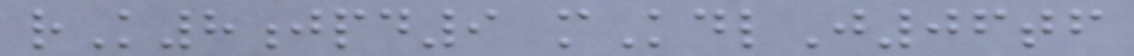rK8jpd9 mKdlJ06tf
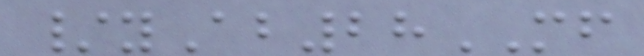/yAb28MF
